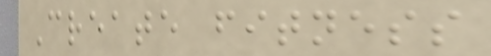Create fitness
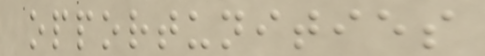opportunities
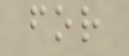for
